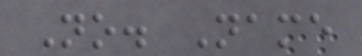No. Name
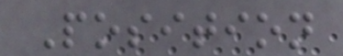Position
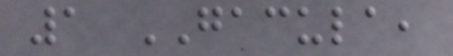1 GACULA,
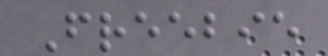Freebie
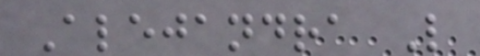Alejandra L
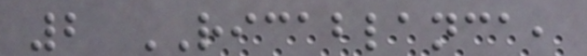2 RICABLANCA,
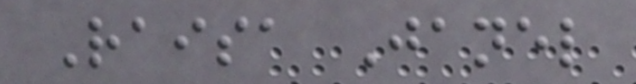Raisa Janel
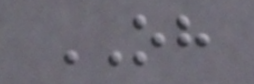OH
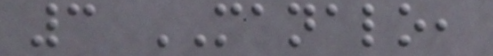3 MANALO,
